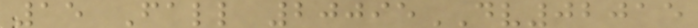15 Fall 20095DV02015
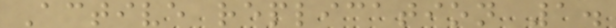Active replication 1.
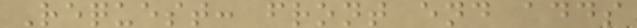Request: front end adds
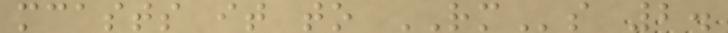mcasts it to RMs 2.
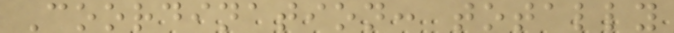Coordination: totally
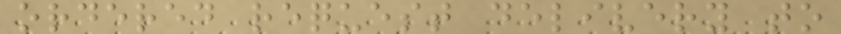ordered request delivery to
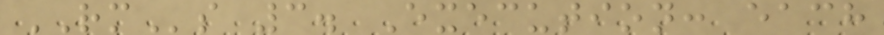RMs 3. Execution: each
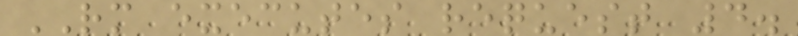RM executes request 4.
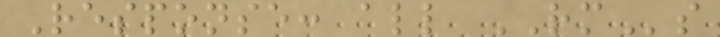Response: all RMs
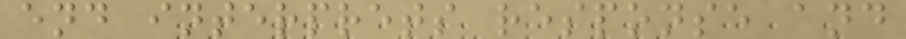end interprets response and
